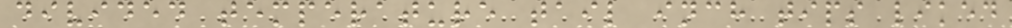divided temperature tail inch tips liked
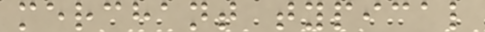merchant typical
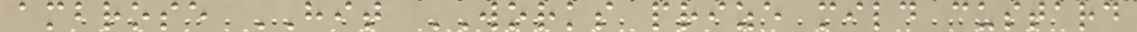ambrose HIT WORKS prize mild custard
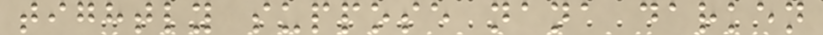tightly suppose nana darken
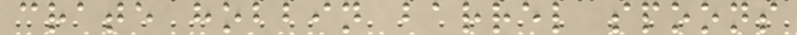crate hobbin barrel spoons
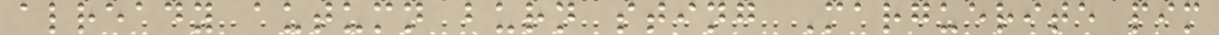already autumn burn sting Marguerite pim
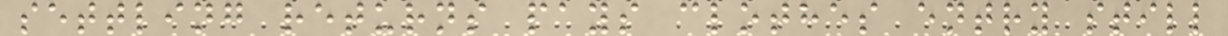settling returns pays clothes entry still
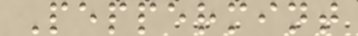Peppermint
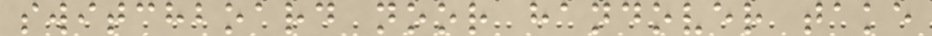switchboard noor handover take
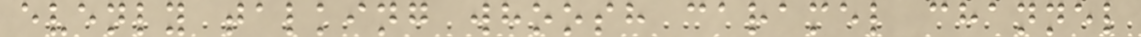evenly talking whoosh caramel channel
